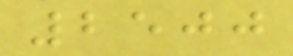2500
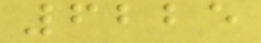6225
